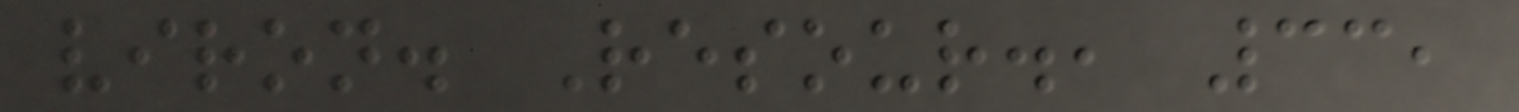viron. Resour., 33,
